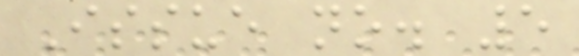Issue no. 5
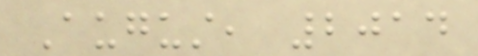August, 2014
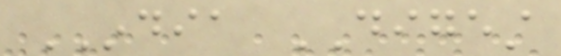INDIA DIGEST
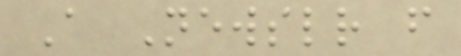A Newsletter from
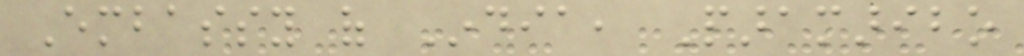Embassy of India, Paramaribo
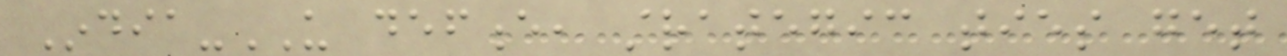India-US defence, strategic ties get
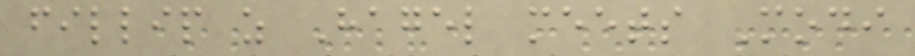fillip as Hagel meets Modi
